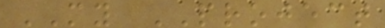MY PROJECT
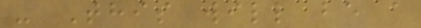- This will be a
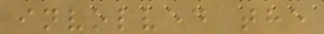involved the
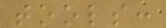tools:
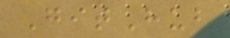GitHub
